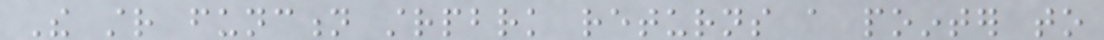The str function strpbrk returns a pointer to
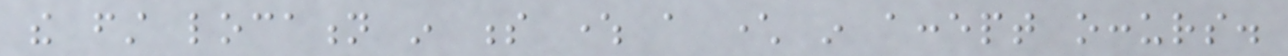the first location in s where a character in accept occurs.
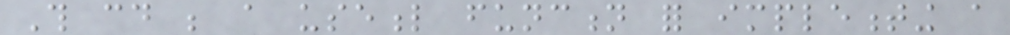This could be a useful function for implementing a
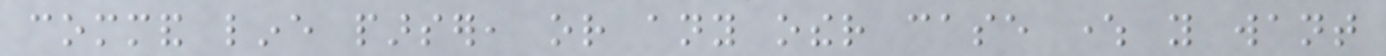command line parser, or any other case where you want
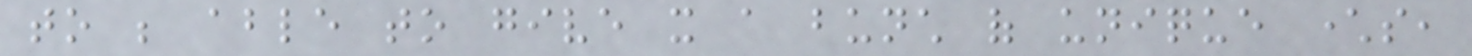to be able to give it a bunch of unique characters,
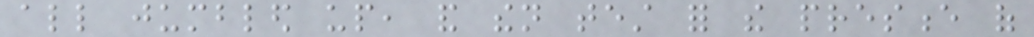all jumbled up, and then test for the presence of
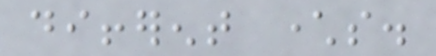different characters.
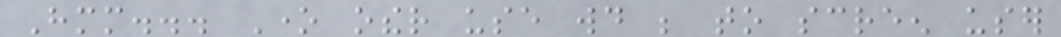Hmm... One other use would be to screen user
